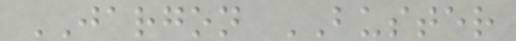JARGON BUSTER
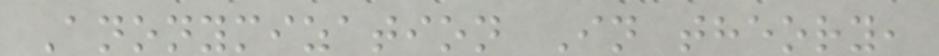Anonymization In theory,
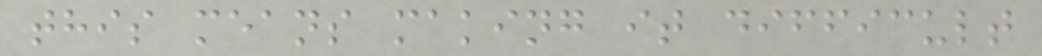this means making it difficult
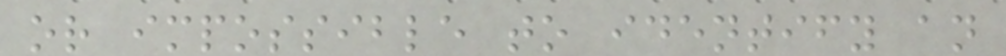or impossible to identify an
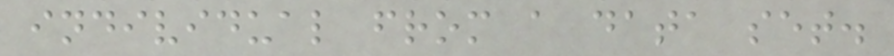individual from a data set.
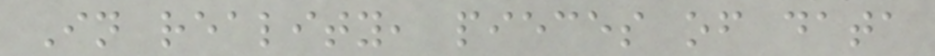In reality, pieces of data
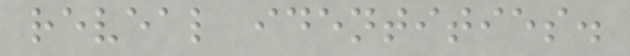reveal identities.
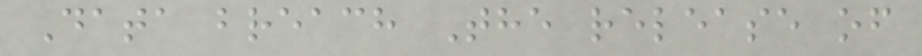Data breach The release of
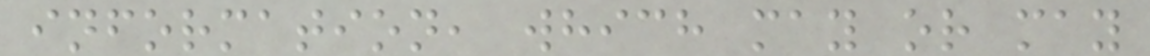information, which may or may
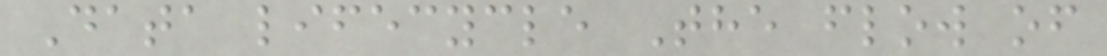Data lifecycle The flow of
